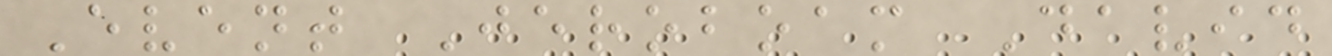Event Jeroboam David
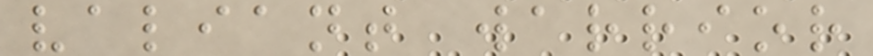valiant warrior
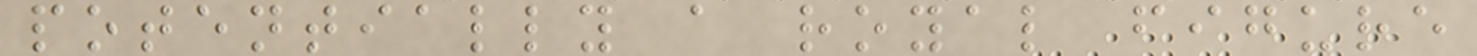potentially a royal figure
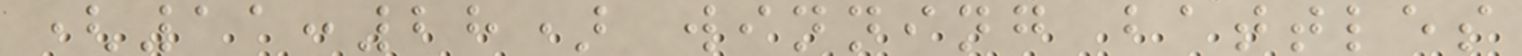(11:28) winning battles
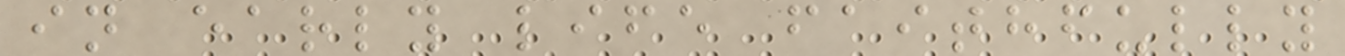in early life faithfully
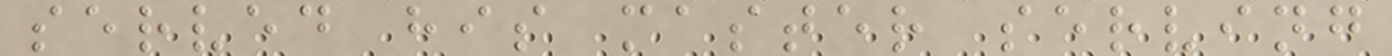served his master serving
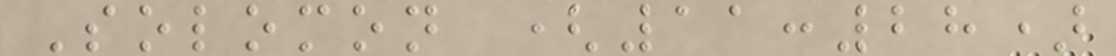Solomon (11:28)
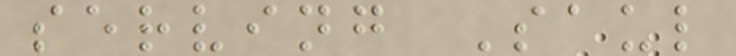serving Saul
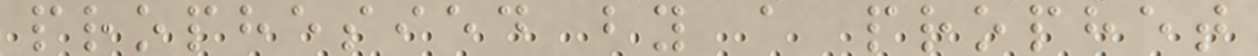prophesied by a prophet
